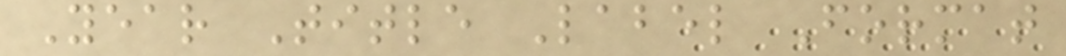Year Title Label Format
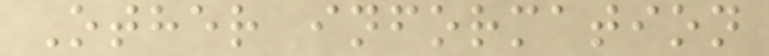Other information
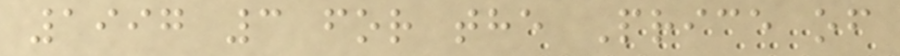1997 3 for the Price of
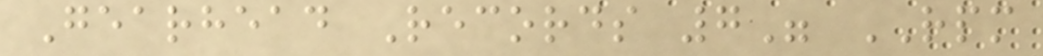Gearhead Records 7" RPM
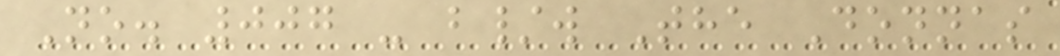No. 007 - b/w The Donnas
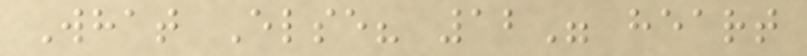What Else? 12" heart
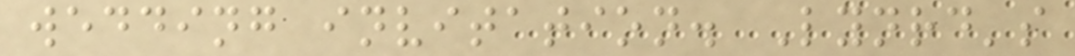wedding invitation. Lynrd's
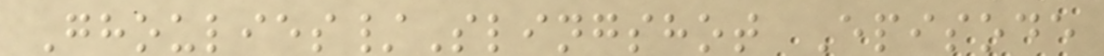Ghoulies/Slingshot Episode
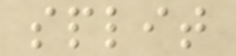split
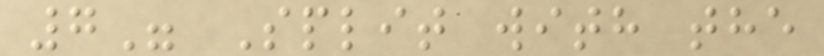7" Split with the
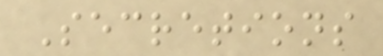Secretions
